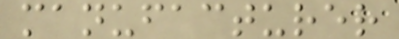manufacturer
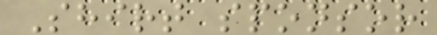Shirt sponsor
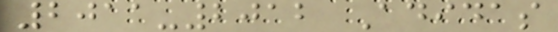2011-2012 Adidas
